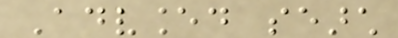Advanced search
